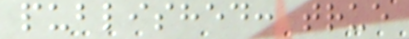published: true
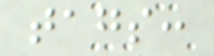tags:
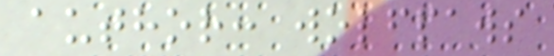author: wolfpaws
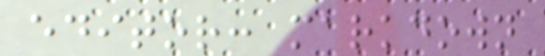editor: markdown
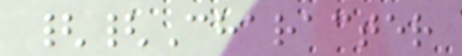{{Character
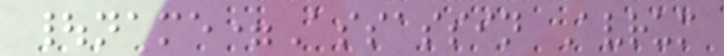|name=Assassin Avrum
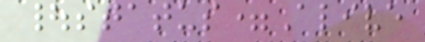|status=Alive
